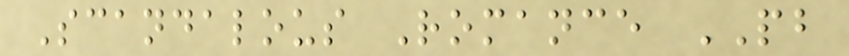Scandalous Romance PB
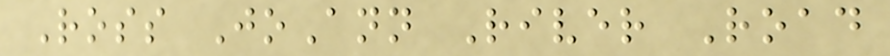Ross JoAnn River Road
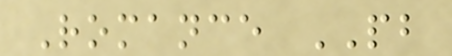Romance PB
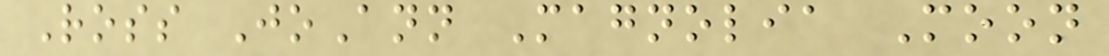Ross JoAnn Magnolia Moon
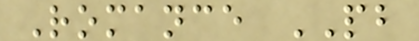Romance PB
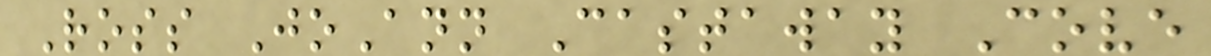Ross JoAnn Castaway Cove
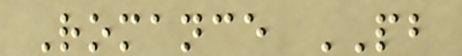Romance PB
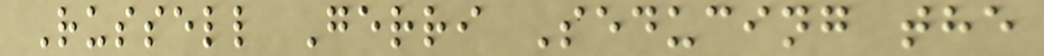Russell Gerri Seducing the
